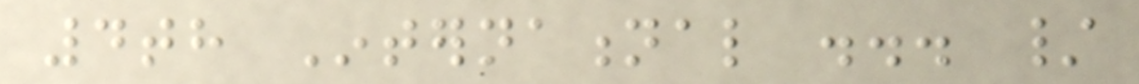4th International ... /
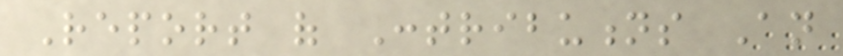Report of Contributions An
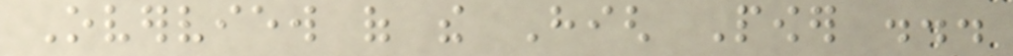Overview of the High Power ...
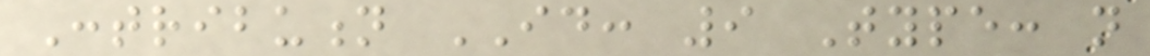Contribution ID: 9 Type: not
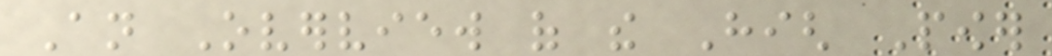An Overview of the High Power
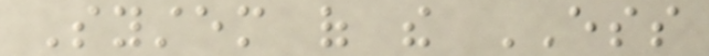System of the ESS
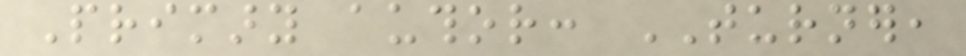Primary author: TURNER,
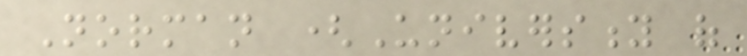Norman (University of
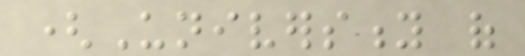(University of
